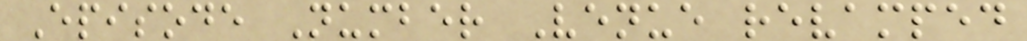Episode Number Venue revamped
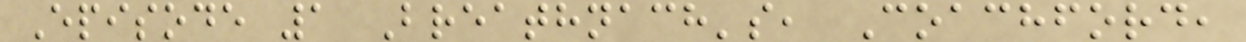Episode 1 Breathnach's, Coachford,
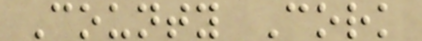County Cork
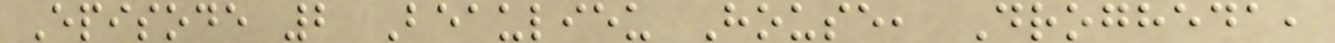Episode 2 Beaulieu House, Drogheda,
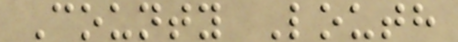County Louth
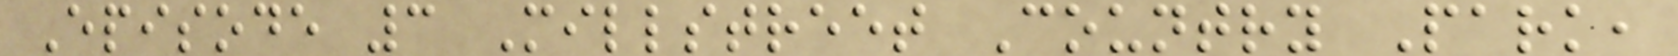Episode 3 Millstreet Country Park,
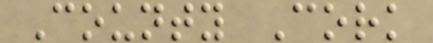County Cork
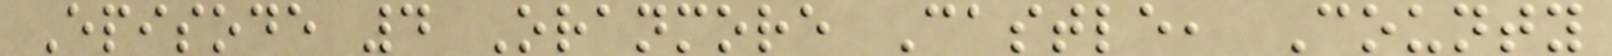Episode 4 Oranmore Castle, County
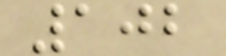102
